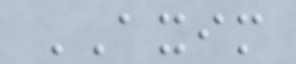AXIM
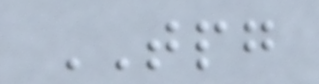TPG
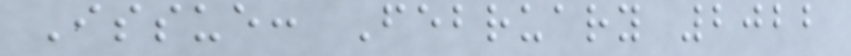Issue: February 2022
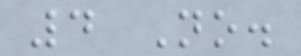4 No.
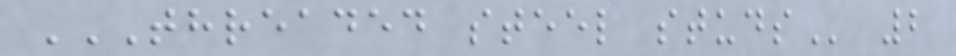THREADED STEEL STUDS 2
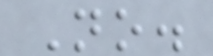No.
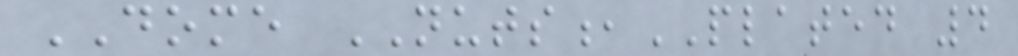DOME NUTS,PLATED 4
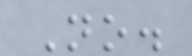No.
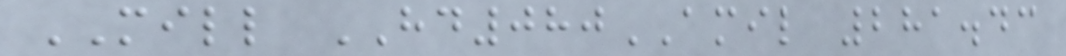MILL HD080AMIL 281.43
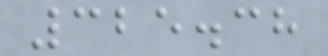325.38
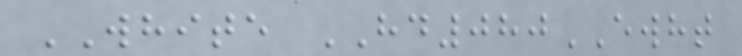WHITE HD080EWHT
